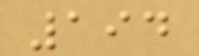194
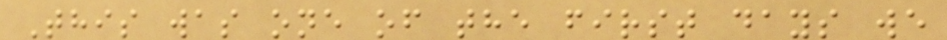This was one of the first days we
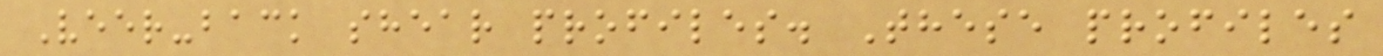Veer-back shear profiles. These profiles
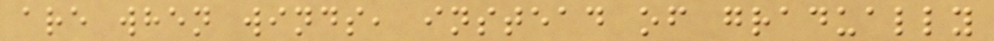are when winds, instead of gradually
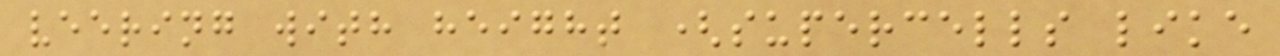veering with height (supercells like
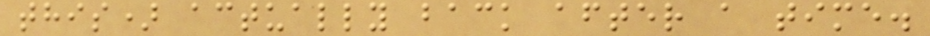this) actually back after a time.
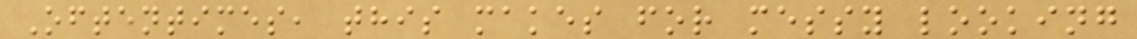Oftentimes, this makes for messy looking
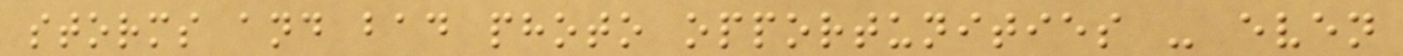storms and bad photo opportunities - even
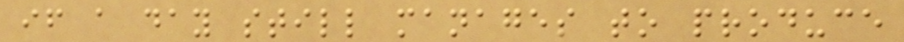if a day still manages to produce
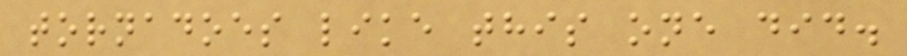tornadoes like this one did.
